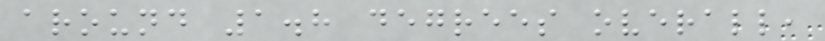around 1.8 degrees overall,
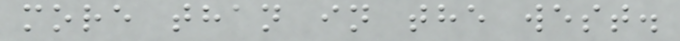more than in the west.
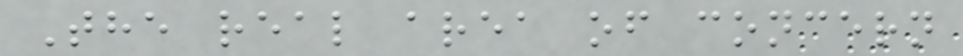The real area of concern
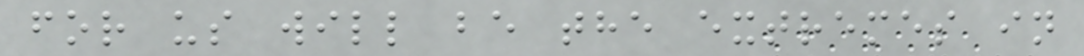for us will be the extremes in
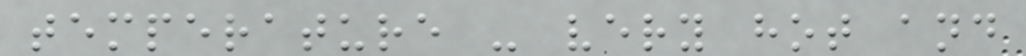temperature - very hot and
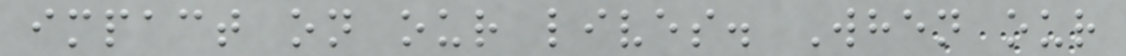impact on our lives. When our
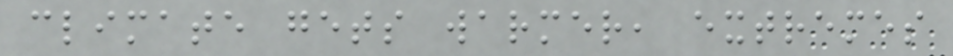climate gets warmer, extremes
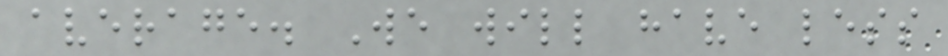average. We will have less
